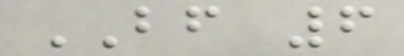BF 6
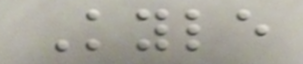Kyle
